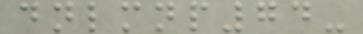dnlmnp74-
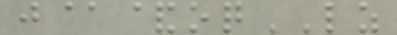j@&oqLZ
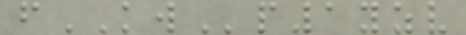fKWp1yzv
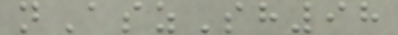nAszSh98
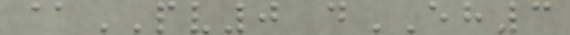@PV0 dEH3
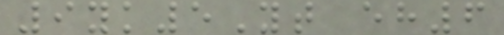9yk5Yt eh6
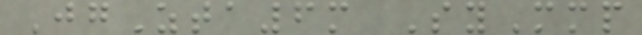JgZta6m SyMmp
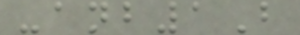-anb1B
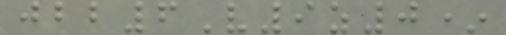jbb6V9z0*
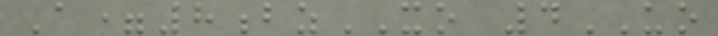A=8bzXO 4UO
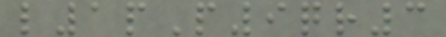l1pP9qr3
